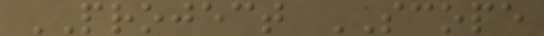PROJECT SCOPE
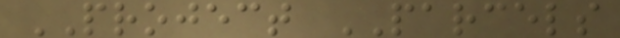PROJECT PARCELS
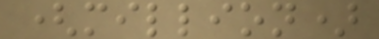(million)
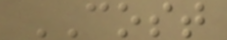COST
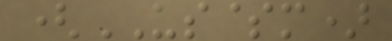(US$m)
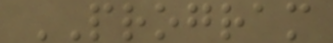PROGRAM
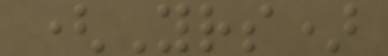(Yrs)
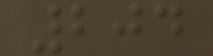204
